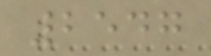2547
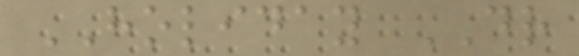HOLIDAY DR
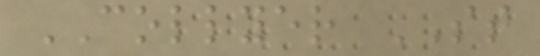COLLYER ST
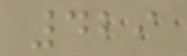429
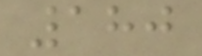180
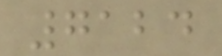7124
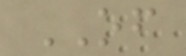OF
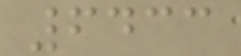6433
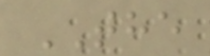THE
